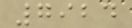7924
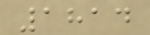1814
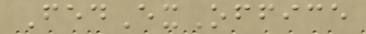FedExOffice
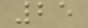25
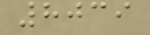8039
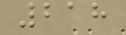218
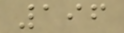196
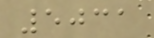5031
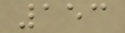153
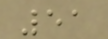51
